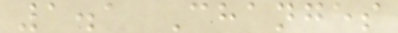1.1 Changes
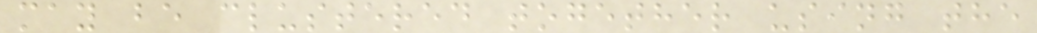may be clustered together using the
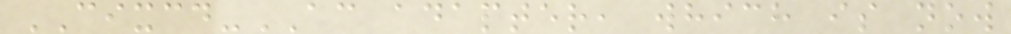CIXCD-AC adapter, which is now
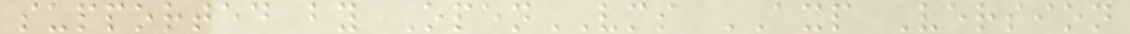supported by OpenVMS AXP Version
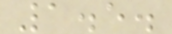1.5.
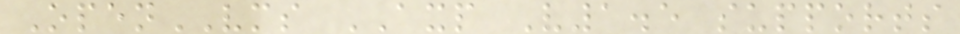OpenVMS AXP V1.5 supports
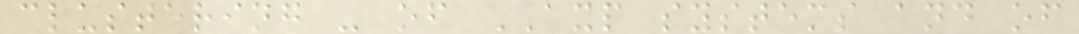clustering - of AXP systems and of
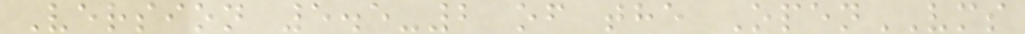Version 5.5-2 of the OpenVMS
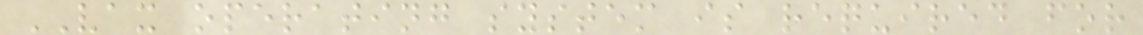VAX operating system is required for
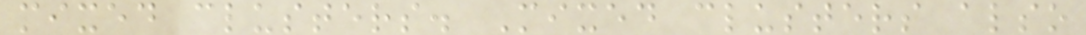mixed clusters. Mixed clusters also
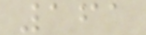161
